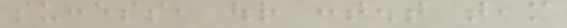success, our content team
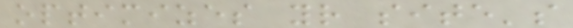optimizes your site's
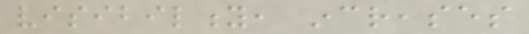visibility, increases
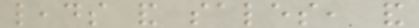leads and sales, and
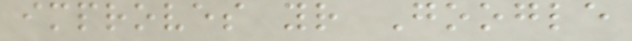improves your Google
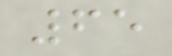65
